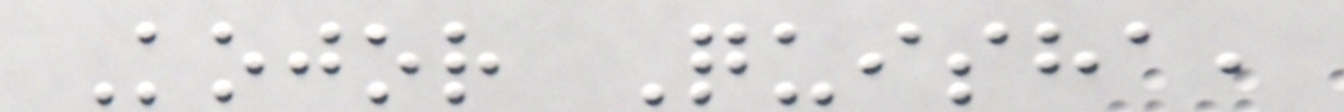Kojor Quisha,
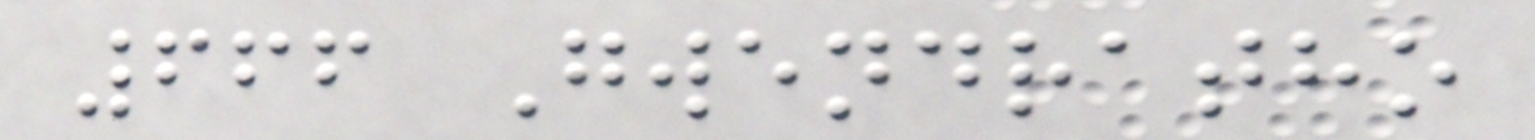666 Gwendratho
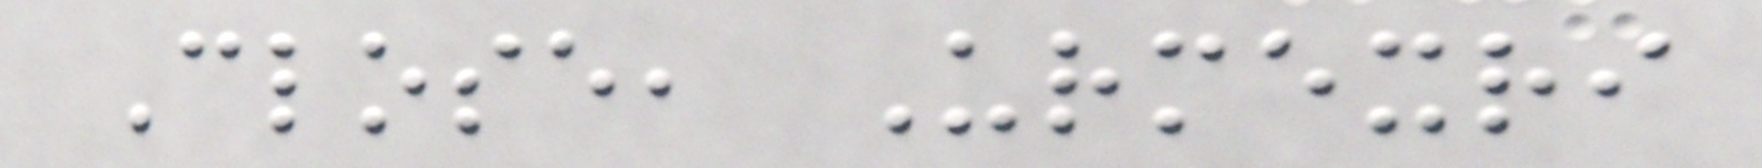Close, Urmexri
